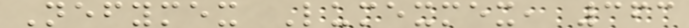Nefymex Lumexmex, 363
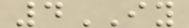4IY
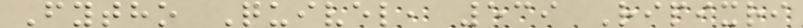Fytho Quivel, 539 Ripixri
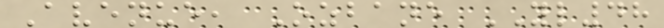Avenue, Ozbane YL48
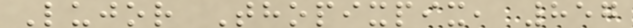Lujor Thopixpix, 857
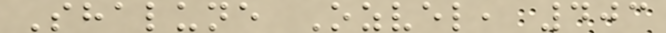Shalune Ozvel, 403
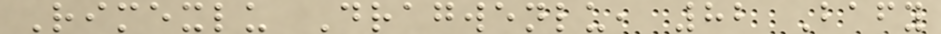Rimexlu Dragwenlu, 82 Bafy
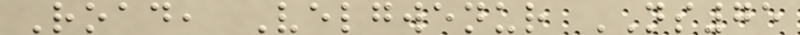Road, Velgwenur NS75
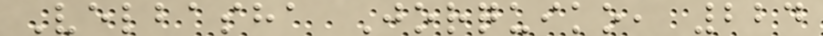Velbasha Jorquiko, 224
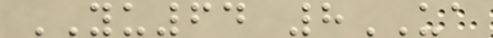YU64 8UA
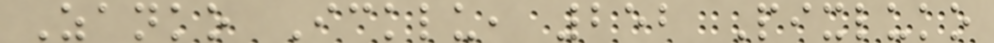Zanko Icklu, 252 Pixluko
